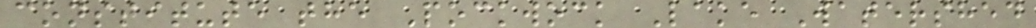constitute the Pockwock Lake Watershed
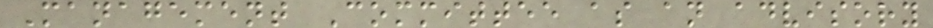Management Committee as an advisory
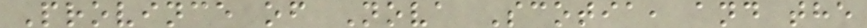Province of Nova Scotia, and the
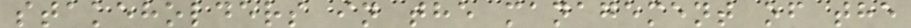stakeholders in the management of the
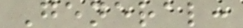General:
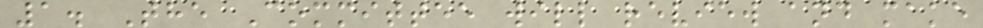1. The Committee will review and make
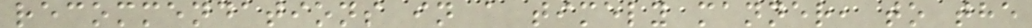recommendations in a timely manner, to the
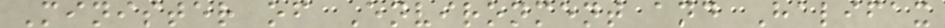Minister of Environment and Halifax
